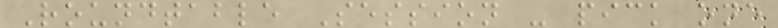Roundtable Session - pick one
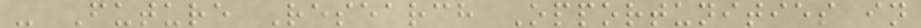- Future Research Opportunities in
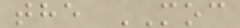the MOC
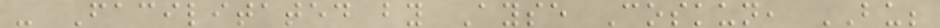- Facilitated by Ayse Coskun, BU;
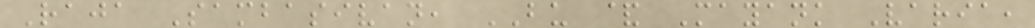Raja Sambasivan, BU & Mayank Varia,
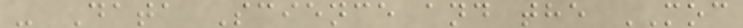- Data Science and the MOC
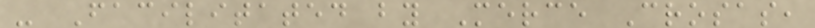- Facilitated by Merce Crosas,
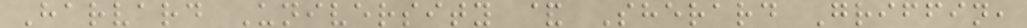Harvard University & Sherard Griffin,
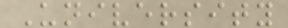University
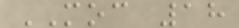MOC 18
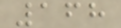168
